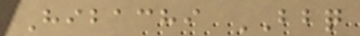Hibachi BBQ
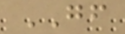GF
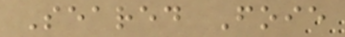Seared Foie
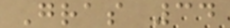Gras 34
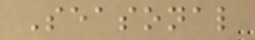Seasonal
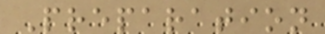Preparation
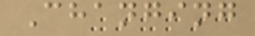Changing
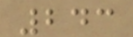243
